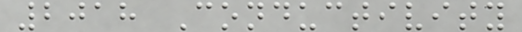2018 Conductivity
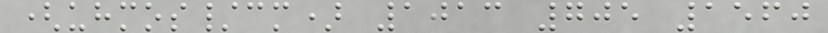(uhmos/cm) 1013 705 1560
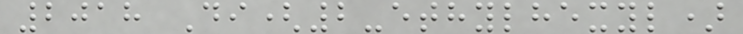2018 Di(2-ethylhexyl)
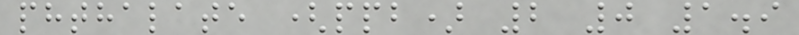phthalate (ppb) 2 0 1.9
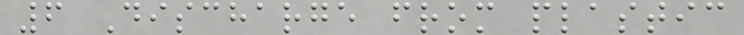6 Discharge from plastic
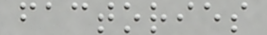factories
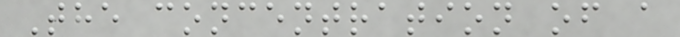The concentration of a
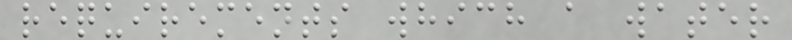requirements which a water
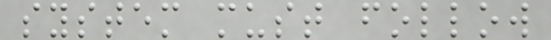system must follow
